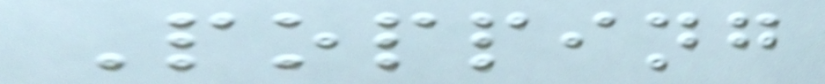Popping
